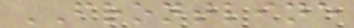FRONTLINE
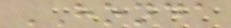HONDA
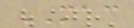MAC
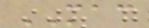MAC
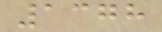1378
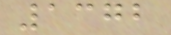1372
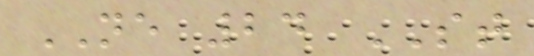NE 24 ST
